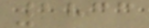1833
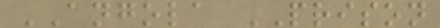ANGOLA PRISON
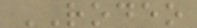RODEO
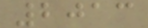2013
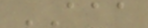AAA
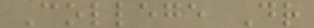College Dr
